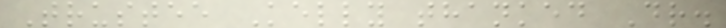Trustee Kelly thanked Dr.
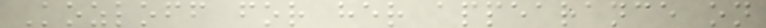Kozloff for her appearance on
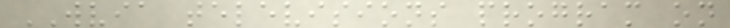WVIA televisions program on
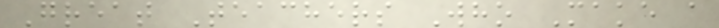Great Teachers Who Make a
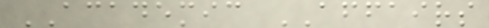ACADEMIC AFFAIRS
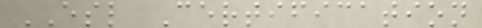ESL Certification
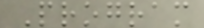Program
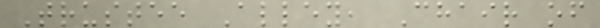Trustee Alley, Chair of
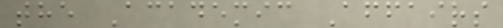the Academic Affairs
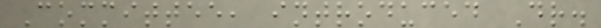Committee, introduced Dr.
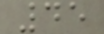45
